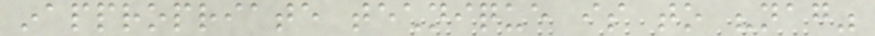inappropriate technique is to "nag"
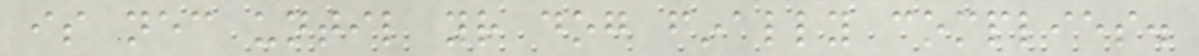is necessary until your dog finally complies.
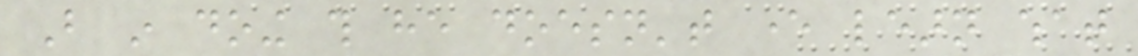But in doing this he doesn't ever learn what
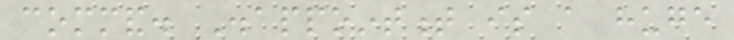command. Disappointment is a huge
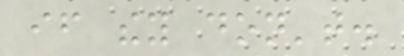if they don't.
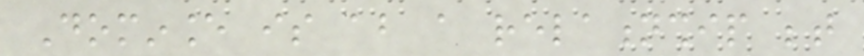Dominance is about a relationship between
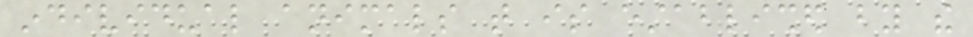individual animals that is established by the
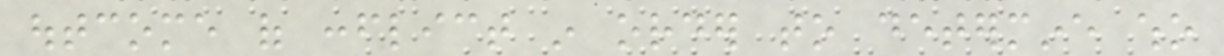outcome of conflict in order to determine who
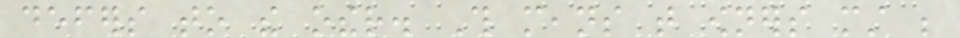defers to the other. This means that owners must be
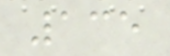135
